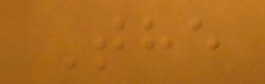The
